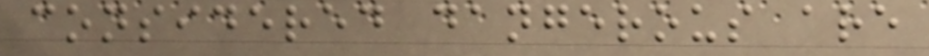considered dangerous are
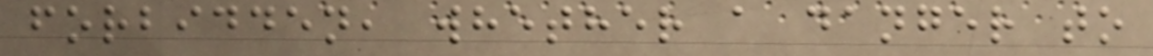forbidden, whether a danger to
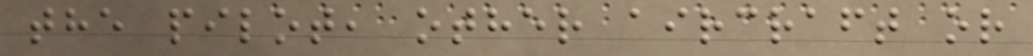the pilot, other aircraft or
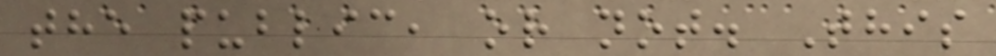the public, or not. This
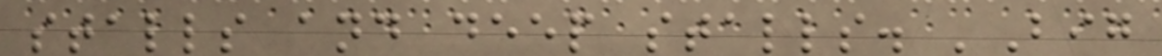stalls and deep stalls. 'Big
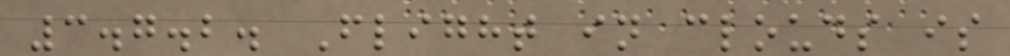3.7.2. Flight in clouds is
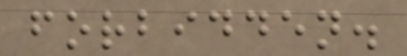forbidden.
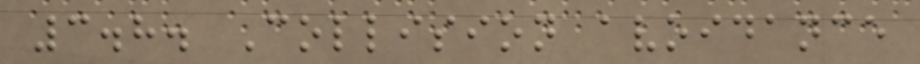3.8. Collision avoidance
